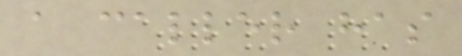a caller has
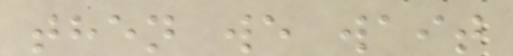then we wait
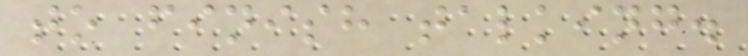to finish talking.
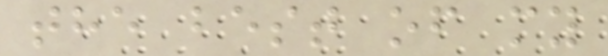the best of my
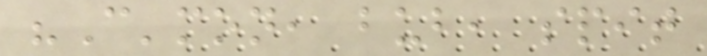"C'mon, bub, spit
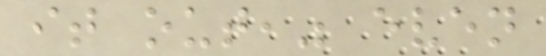it out," even
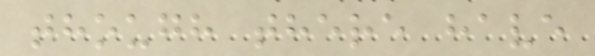though there have
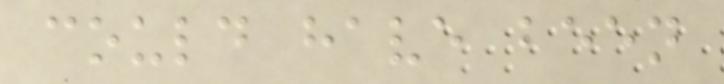could have been
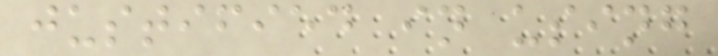justified in using
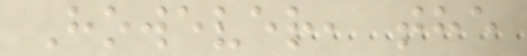However, the
